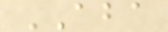ABA
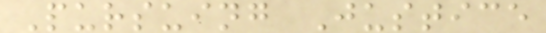Pursuing Justice
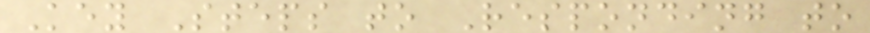Key Steps to Responding to
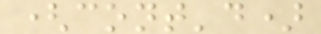(cont'd)
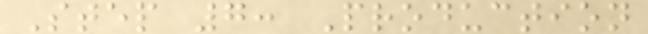Step 7: Production
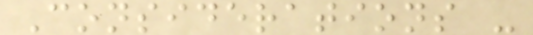Considerations -
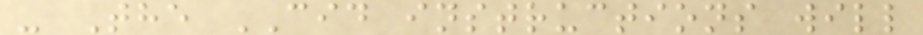- The CID instructions will
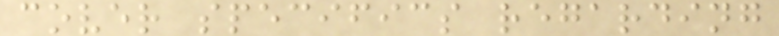cover specifics regarding
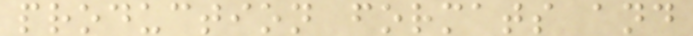production formats and
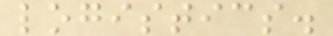logistics.
